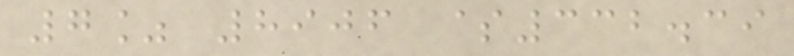7% 8906 $332.39
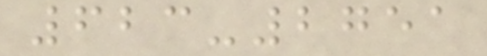623-2751
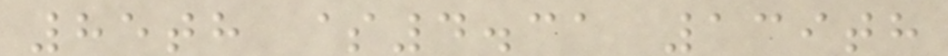85th $4.31 139th
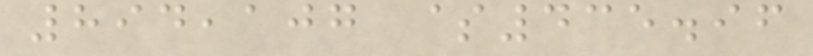894,107 $435.96
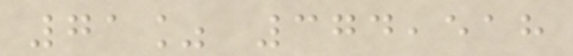71% 374,518
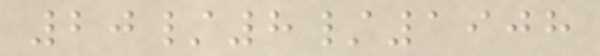20/8/1908
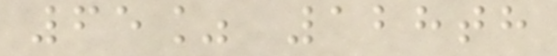65% 128th
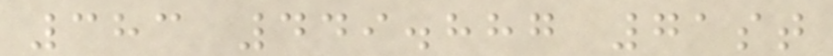383 449.887 71st
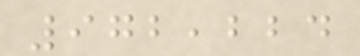972,224
